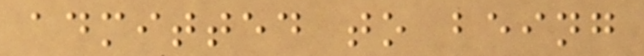admitted to being
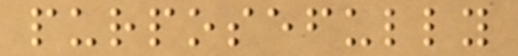purposefully
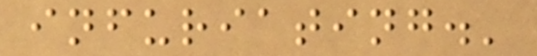infuriating.'
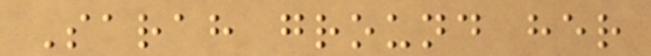Sarah ground her
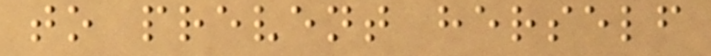to prevent herself
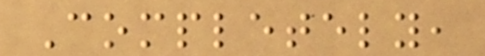Completely,
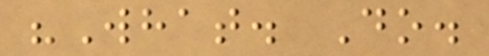"What. Do.
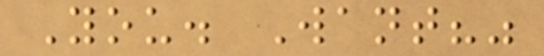You. Want?"
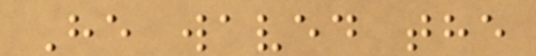He waved the
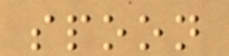spoon
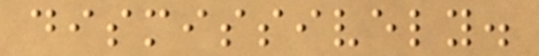dismissively.
